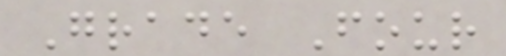Grade Four
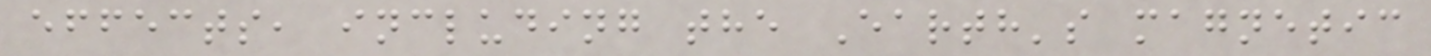effects, including the Earth's magnetic
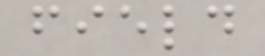field
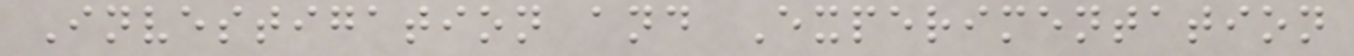Investigation and Experimentation
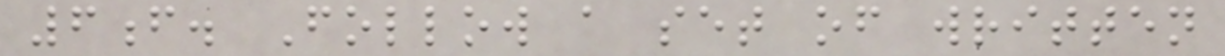6f. Follow a set of written
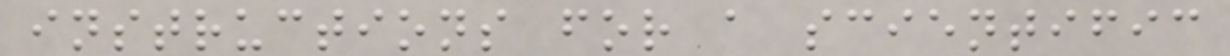instructions for a scientific
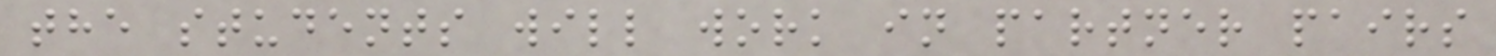the students will work in partner pairs
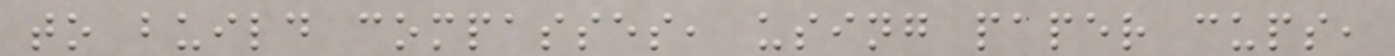to build compasses, using paper cups,
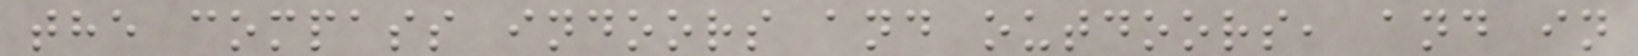the compass indoors and outdoors, and in
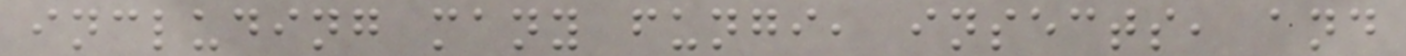including many fungi, insects, and
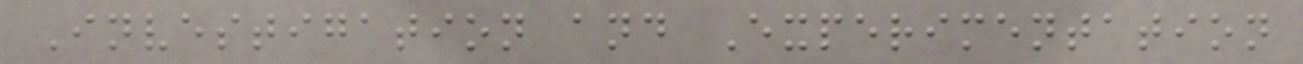Investigation and Experimentation
